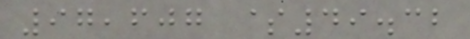97,607 $49.32
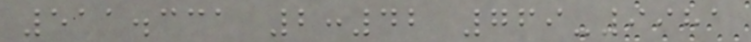511.331 2:42 769-9981
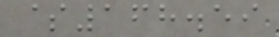$168.59
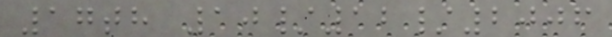17th 10/12/2006
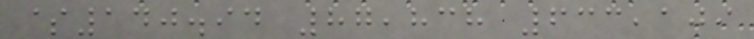$140.94 87,838 633,109
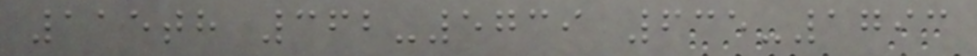115th 362-5739 635-1793
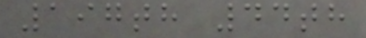197th 44th
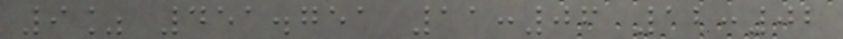9% 451.751 11:06 12:02
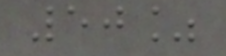50%
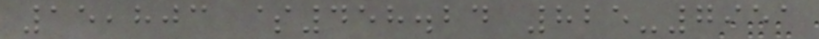15,803 $458.24 825-7951
